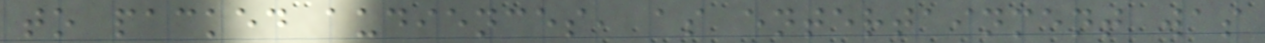to packed audiences, as entertainment was
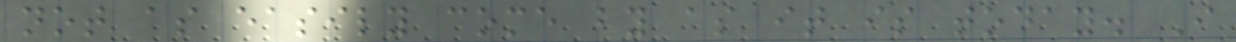not as easily come by as it is today. I
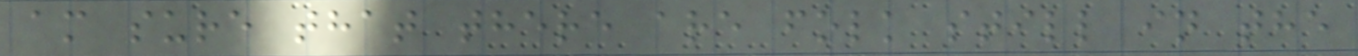am sure that there are folk still in the
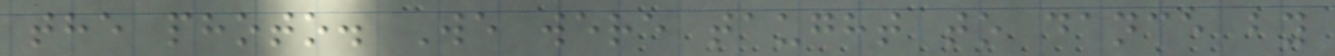the photo. We were taught to dance by
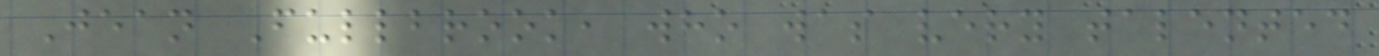Jean Fullbrook, who was very talented
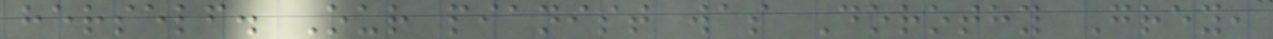herself. Our pianist was Dorothy Grey,
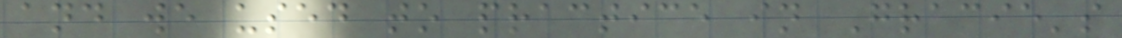and we used to practice in Gracie's
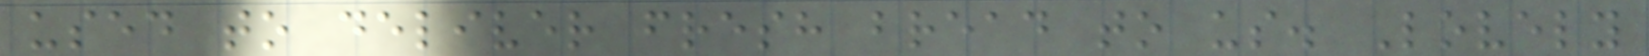used to deliver fresh bread to us. Lovely
